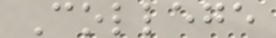College
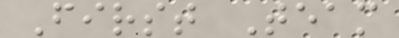First Team
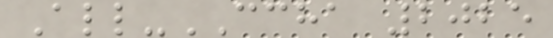All-CCHA 2025
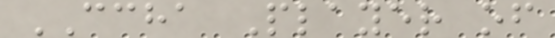CCHA Player of
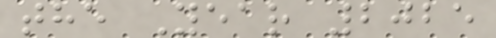the Year 2025
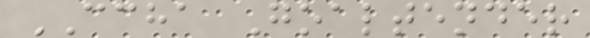CCHA Goaltender
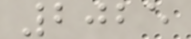2025
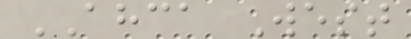AHCA West
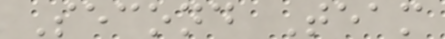Second Team
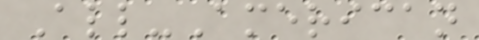All-American
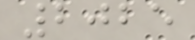2025
